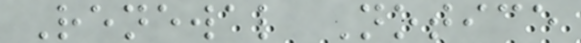Renewal Notice
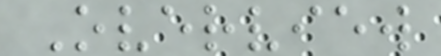Overview
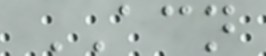ACN
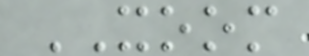XOOM
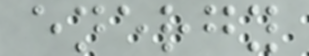energy
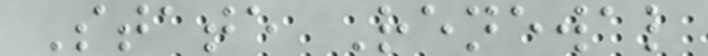State Renewal
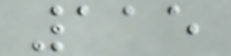115
